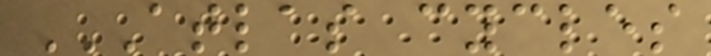ATLAS CYCLES
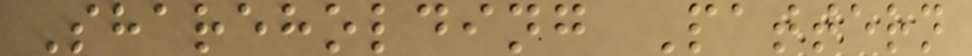Shareholding Pattern
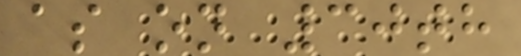as on 30th
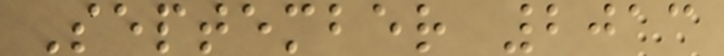September 2013
